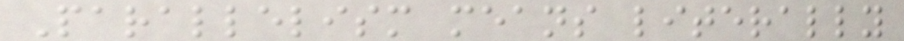Parallelism means literally
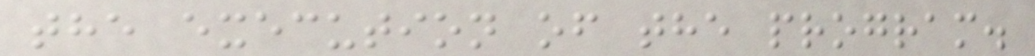the execution of the program.
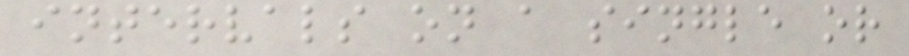intervals on a single or
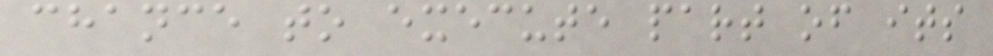chance to execute part of its
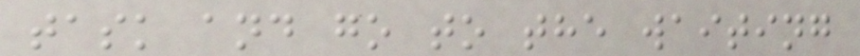task and go to the waiting
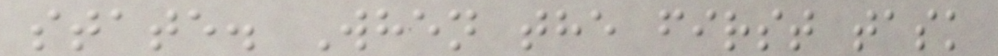state. When the first task
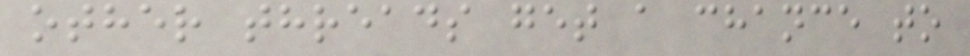other threads get a chance to
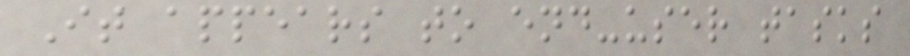It appears to end-user tasks
